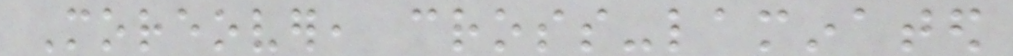Moreover, cross-laminated
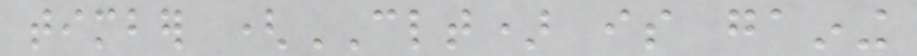timber (CLT) is gaining
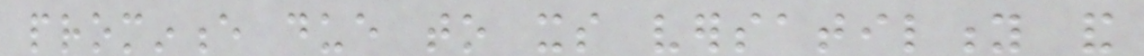prominence due to its versatility and
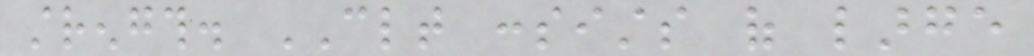strength. CLT consists of large
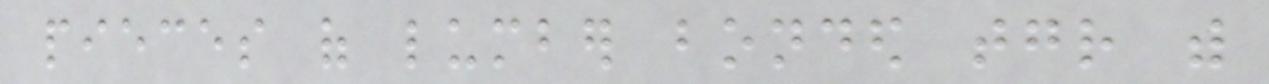pieces of lumber bonded together with
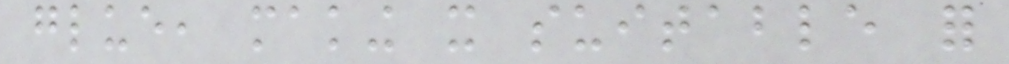glue, making it suitable for
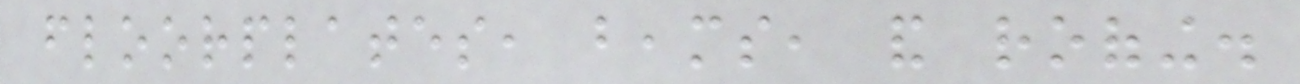floorplates, beams, and roofing.
